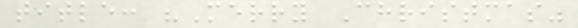title: "Merry Christmas"
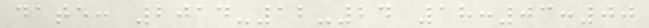date: 2014-12-24 18:03:00
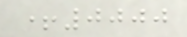+0000
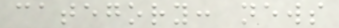category: news
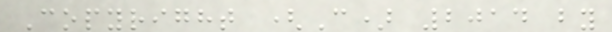Copyright (C) 2014 by
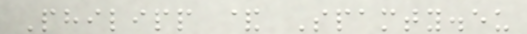Philipp & Spamty.eu
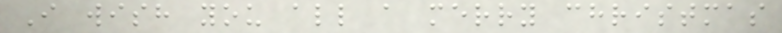I wish you all a merry christmas
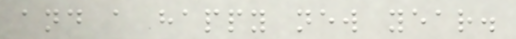and a happy new year.
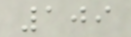109
